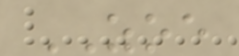ZOE
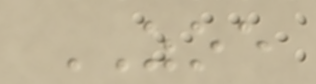ZOE
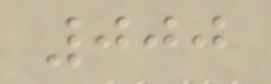000
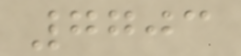7703
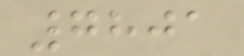7801
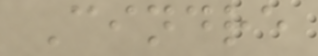Cindre
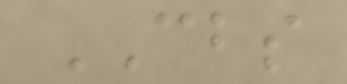CBS
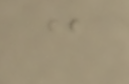c
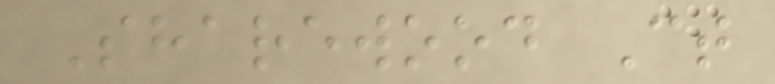Sharewood Ct
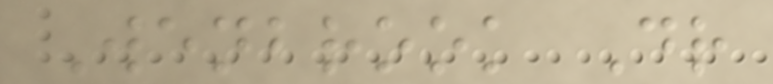Wenbrook Dr
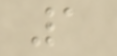1
